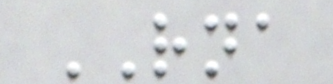RNA
